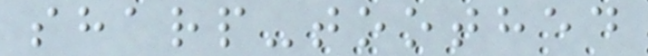sharp-toothed
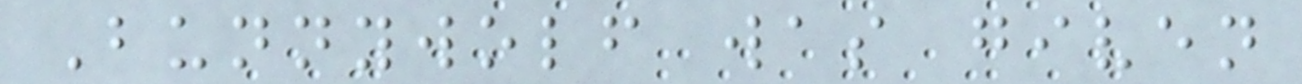Bunnywolf was given
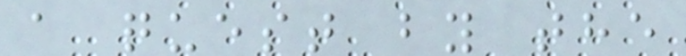a quest by the
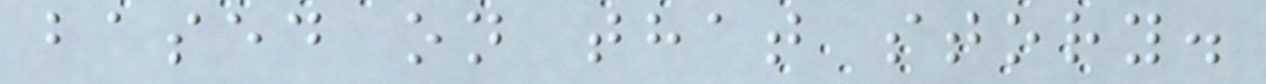based on that story.
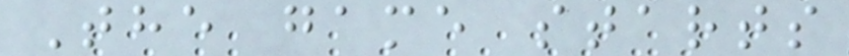The game starts
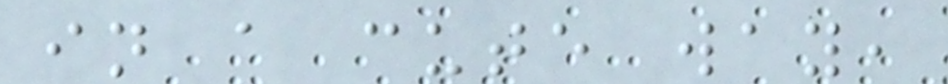in a cute way,
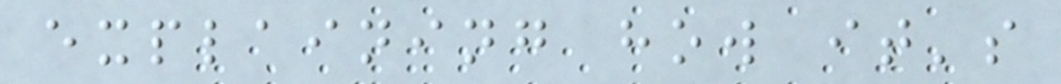explaining how it's
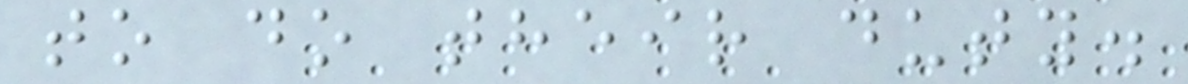to do their duty.
